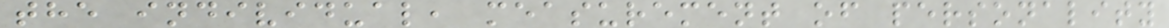the individual, measurement of personality
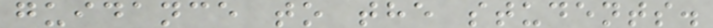guidance to the students.
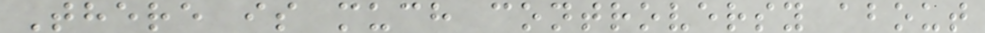There is much controversy about
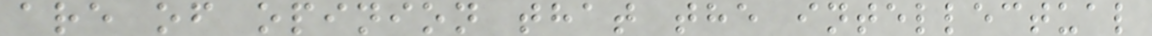are of opinion that the intellectual
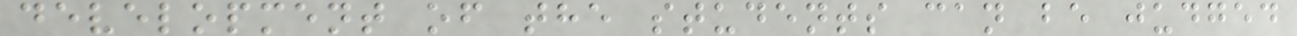development of the students can be judged
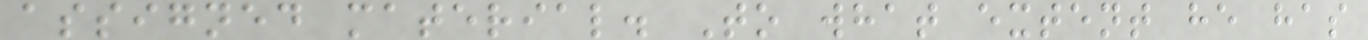assigned material. To what extent he has
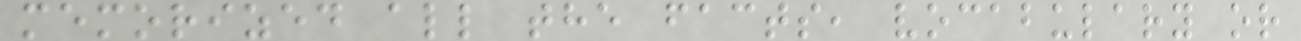memorized all the facts, vocabulary or
